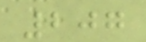207
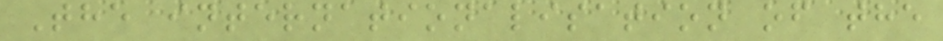The internationalisation of the
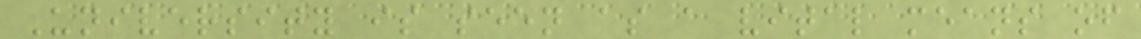University is seen as a vital means of
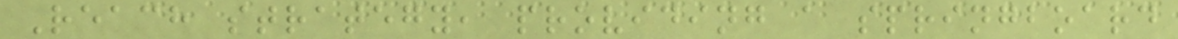Reach strategy, providing a springboard
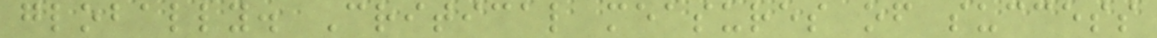globally. Critical measures of success
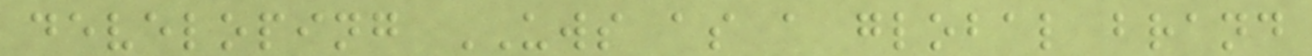developing UWS as a global brand
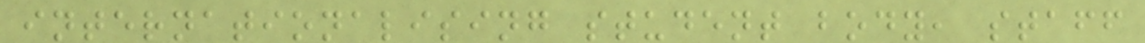internationalising student body, staff
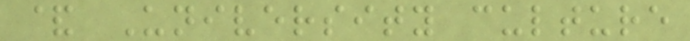& University culture
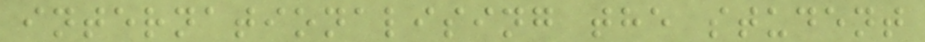internationalising the student
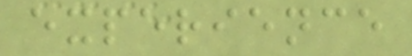experience
